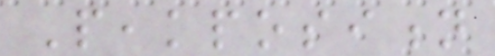Peakposition
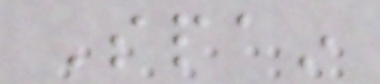Spain
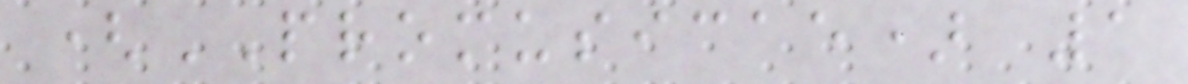(PROMUSICAE) 1
